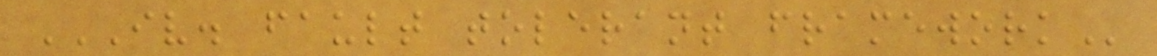IV. FAULT TOLERANT FRAMEWORK
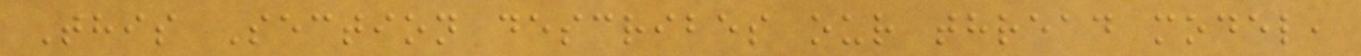This Section describes our thread model,
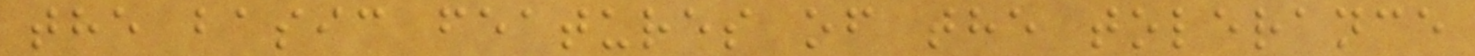the basic features of the tolerance
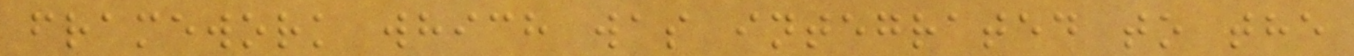framework which was integrated to the
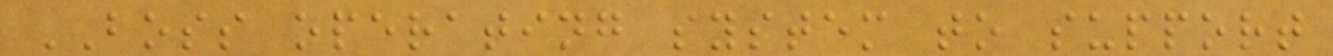BOSS operating system to support
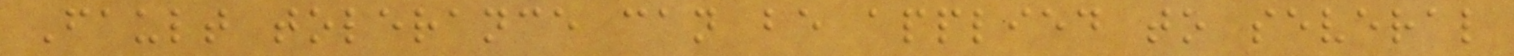Fault tolerance can be applied to several
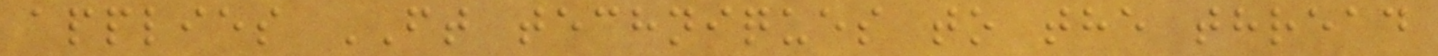applies FT techniques to the thread
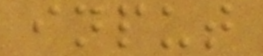input
